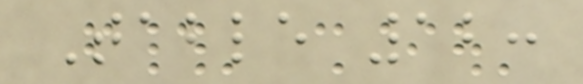Table 12:
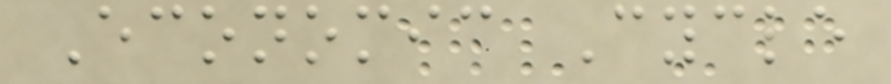Economic Cycle
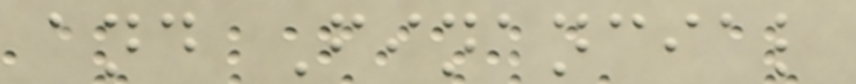and Financial
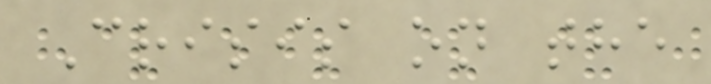Crisis on the
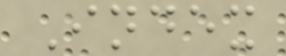Index
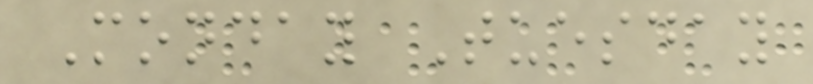Monday Tuesday
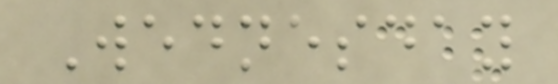Wednesday
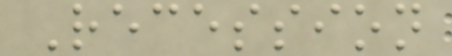Recession
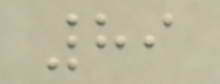89
